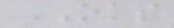OKS
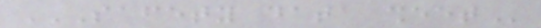SAFETY DATA SHEET
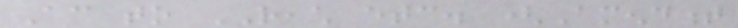According to REACH etc. (Amendment
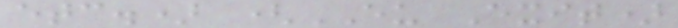etc.) (EU Exit)
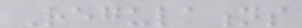Regulations
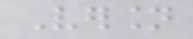Version
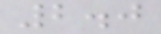2.0
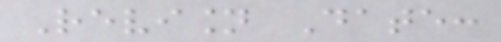Revision Date:
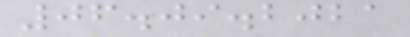06.09.2021
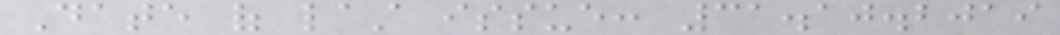Date of last issue: 31.10.2019
